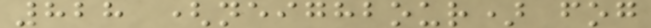828 (neighbour) fog
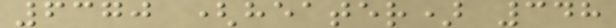6370 (heater) 348
